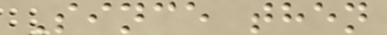Since then
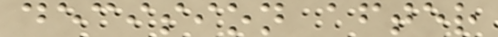decision after
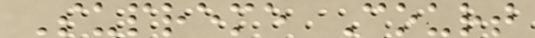Supreme Court
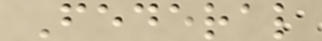Federal
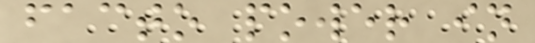facto power in
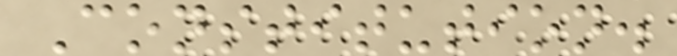Constitution.
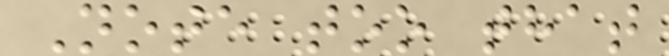Note too that
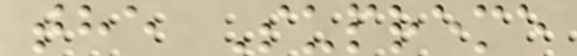the Supreme
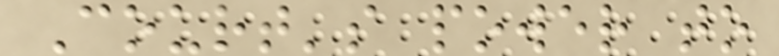Court's power to
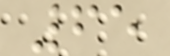65
